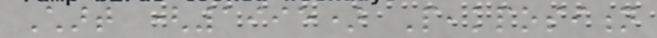Chart (1995) Peakposition
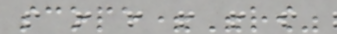scope="row"
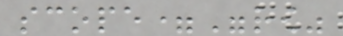scope="row"
